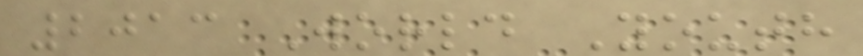2013 World Youth
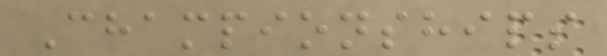Championships
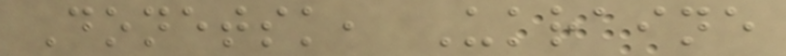Donetsk, Ukraine
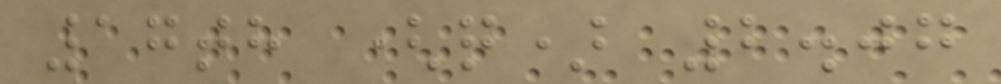17th (q) 2.07
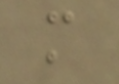m
